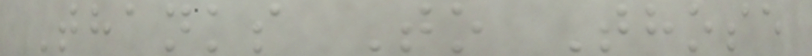Thanks To Those
